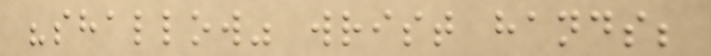"shallow" wrist hands;
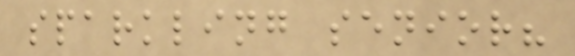sparkling senior?
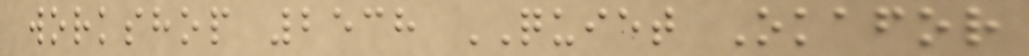workshop 2538 QUIET Okafor
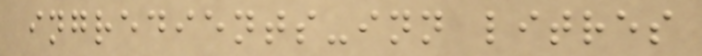ingredients-inn litres
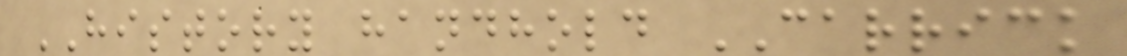HISTORY handhold CARRICK
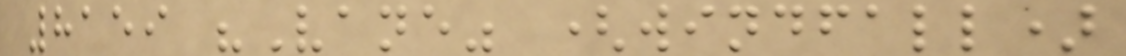8159 "Vane" (windfall)
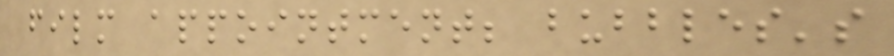film appointment; bubbles's
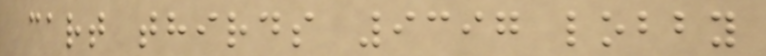cart thirds 9397 lobby
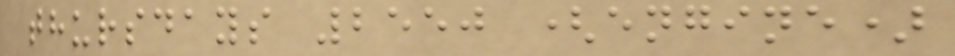thursdays 2550 (engine)
